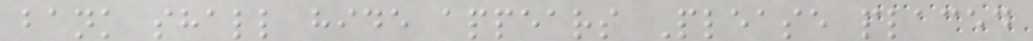bank shall hide appears Please placed
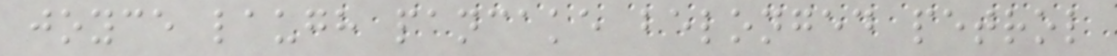joyce laugh pancake belonged petrol
